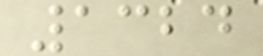1324
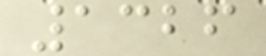1326
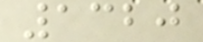1320
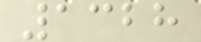1328
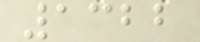1322
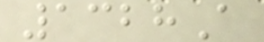1328A
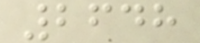2648
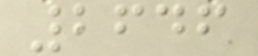2646
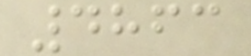4863
